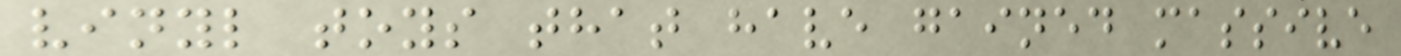vinyl toys that have gained massive
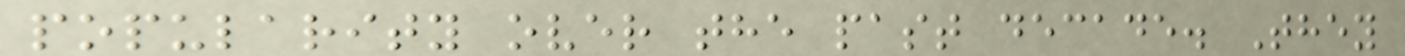popularity over the past decade. They
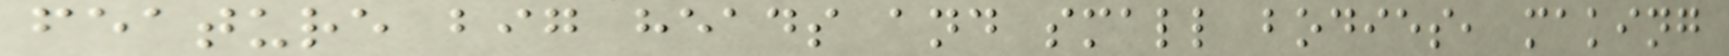feature big heads and small bodies, making
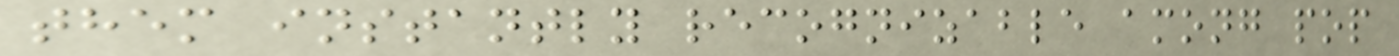them instantly recognizable among pop
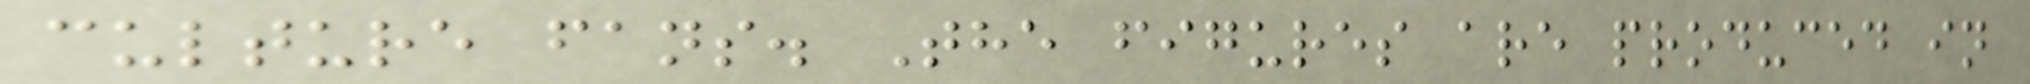culture fans. The figures are produced in
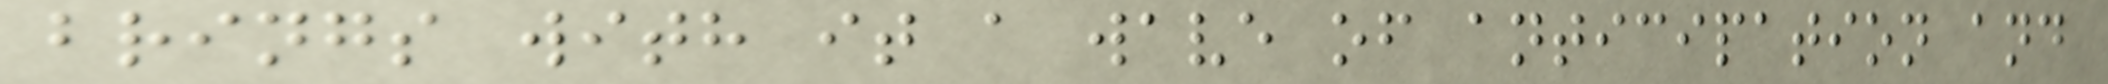brings with it a wave of anticipation and
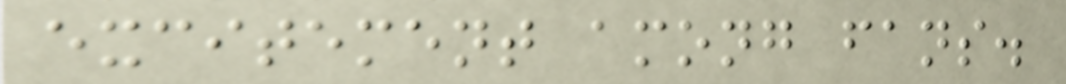excitement among fans.
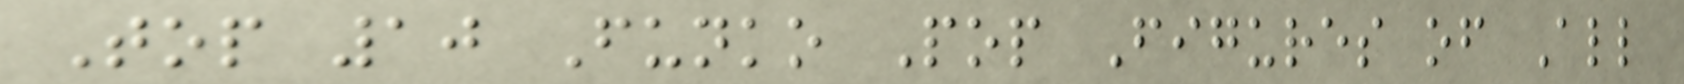Top 10 Funko Pop Figures of All
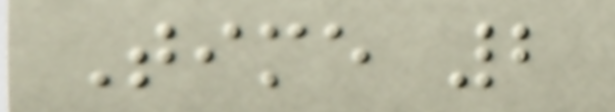Time 2
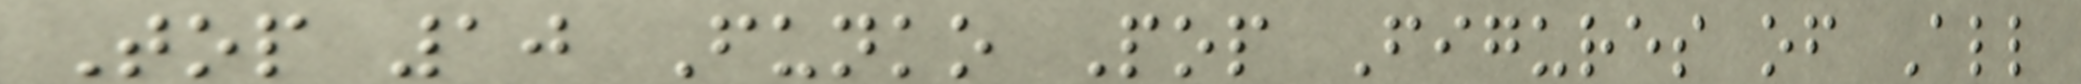Top 10 Funko Pop Figures of All
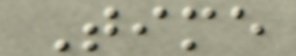Time
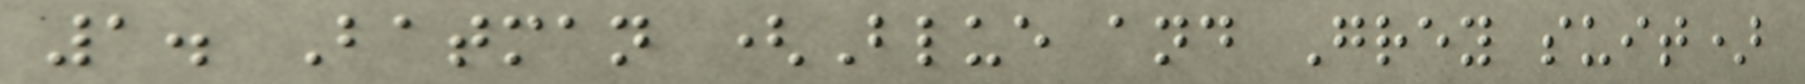1. Batman (Blue and Grey suit)
